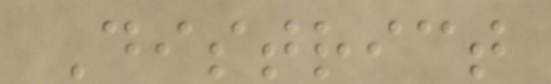District
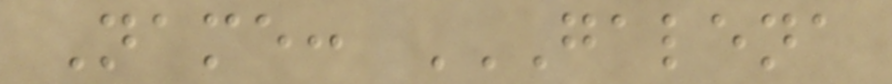Name: GALENA
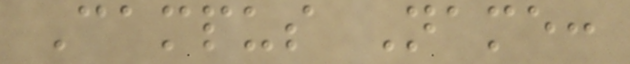Campus Name:
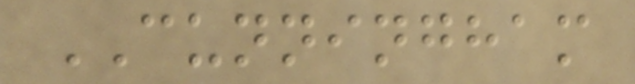CUNNINGHAM
